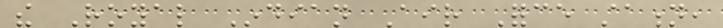the Royal Indian Air Force station,
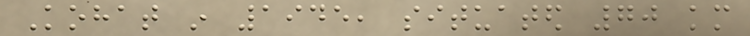Kohat in 1945, situated 70 km
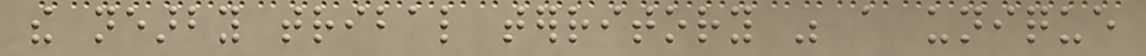the nearby tribal territory was a unique
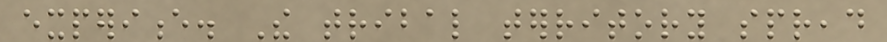experience. The tribal territory spread
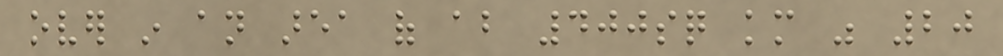over in an area of about 400sq km was 20
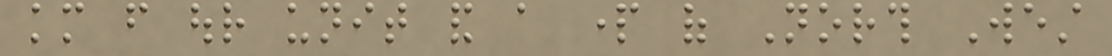km from our unit and a part of North West
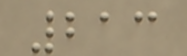213
